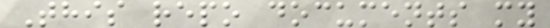This repo documents my
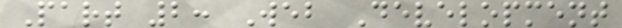Part 2: Web Development
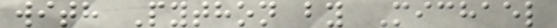with Python by Michael
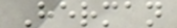Herman
